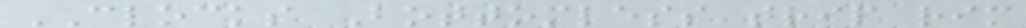CLOCKS Bottomless trip rim
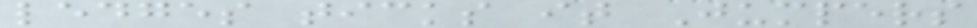ledges ticks it Jumpers
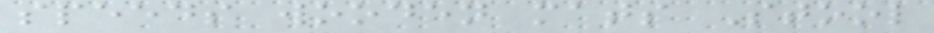speeds wooden mats Stool
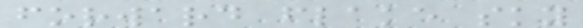forward flake sky
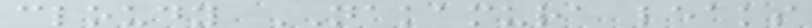cloudy NAKAMURA leaks
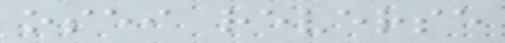osei reverse
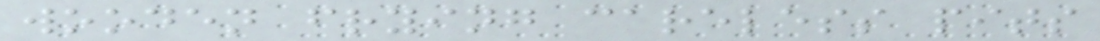wooden frying careless pits
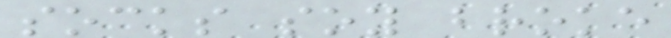socks soy broke
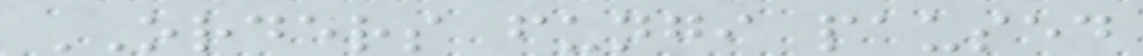ORDERS fungi paused
